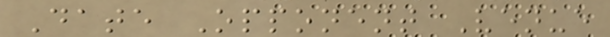Date Opponent Venue
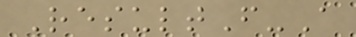ResultF-A
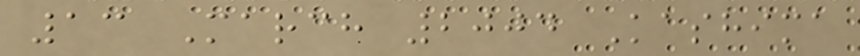13 March 2004 Kashima
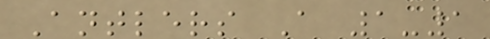Antlers A 1-1
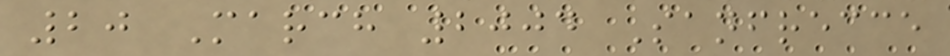20 March 2004 Sanfrecce
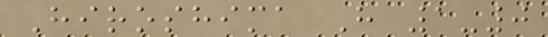Hiroshima H 1-0
